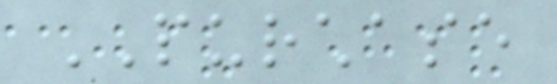PURCHASE
